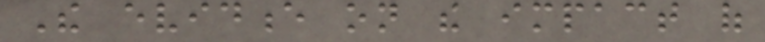The evidence on the impact of
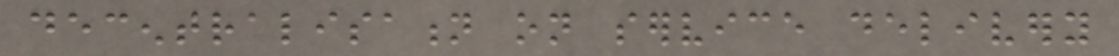decentralisation on service delivery
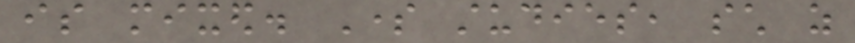is mixed. Some studies, such as
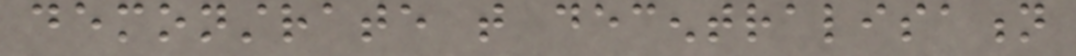demonstrate that decentralisation
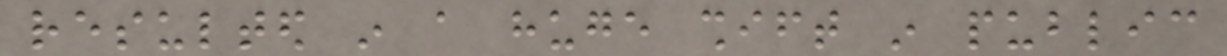resulted in a huge shift in public
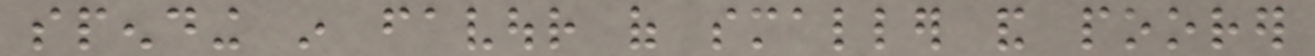spending in favour of smaller and poorer
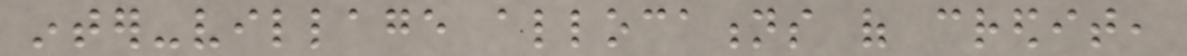inter-village allocations of credit,
